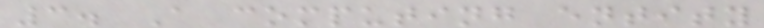3. A computing entity
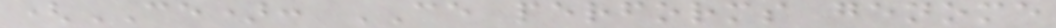(CE): CE performs genome
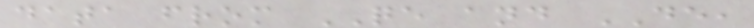data from QE and DE,
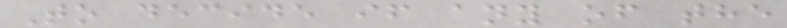To decide if any of the
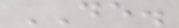DE.
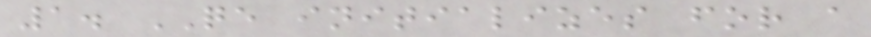1. QE initializes for a
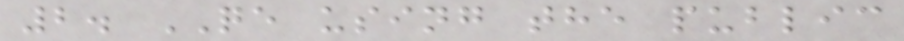2. QE using the public
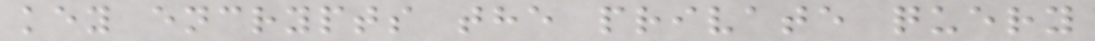key encrypts the private query
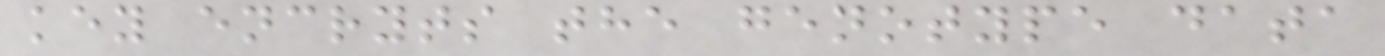key encryts the genotype data
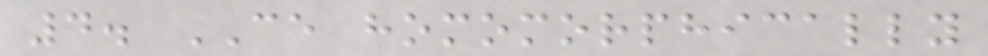4. CE homomorphically
